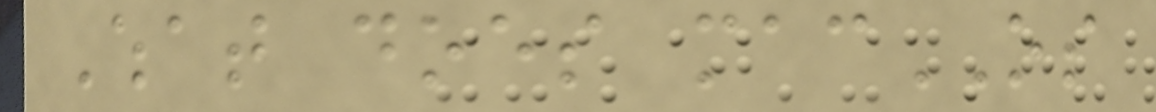What does macOS
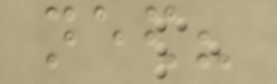need?
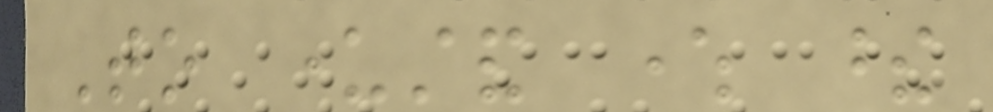To understand where these
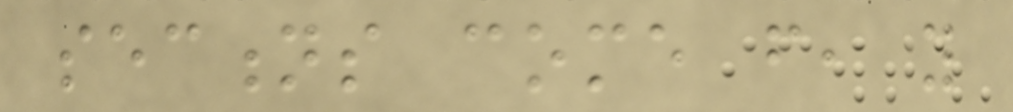sections come from, you
